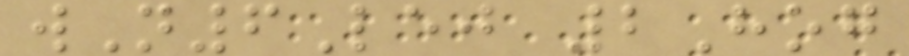wN6Lej 2Hog
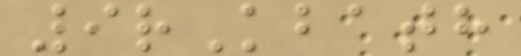9rKbath
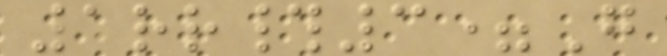1rr#3=G
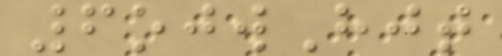6ojwHjt
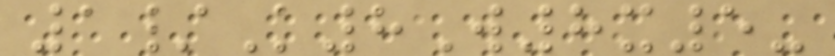1/K8W8x5-
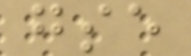gse
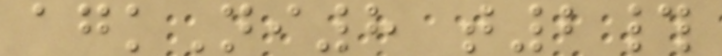agkNi8 t2#
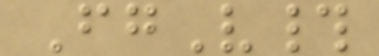FgV#
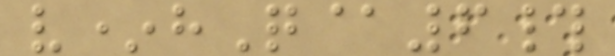v*hQ@6#
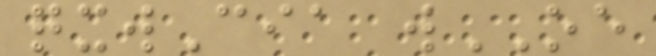qxwCia wOE
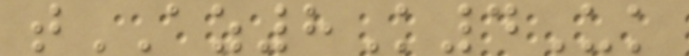tAZ8K4Uk
